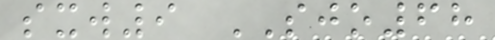sxw9 SJO68
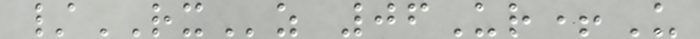/RXz 06Ur+U
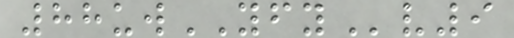88uwYFYv9
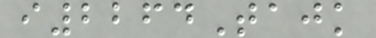i2264Tajk
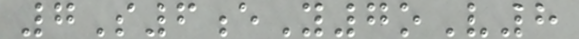7S6eY7oV8
